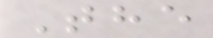The
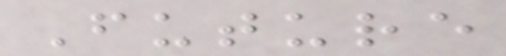Future
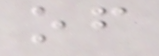of
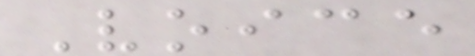Voice
